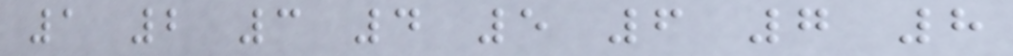1 2 3 4 5 6 7 8
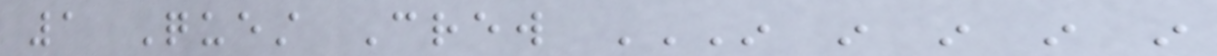1 Quest Crew IN IN IN IN IN
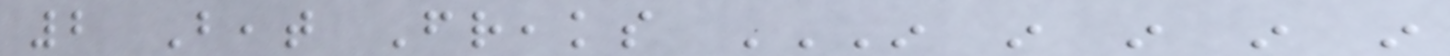2 Beat Freaks IN IN IN IN IN
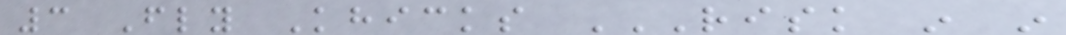3 Fly Khicks RISK IN IN
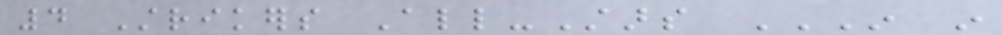4 Strikers All-Stars IN IN
